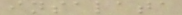insalata
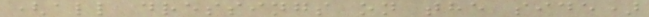(all dressings on the side)
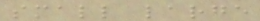small large
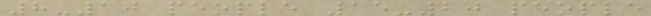8-10 people 15-20 people
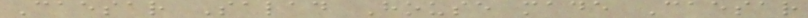Caesar Salad House made Caesar
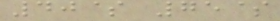40$ 75$
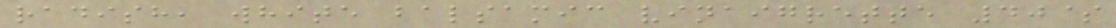radish, white balsamic vinaigrette 40$
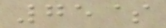75$
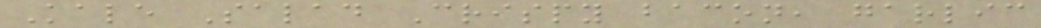Kale Salad Crispy bacon, garlic
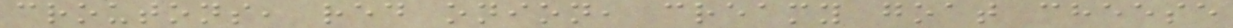croutons, red onion, creamy goat cheese
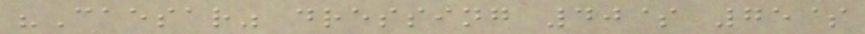"Caesar" dressing 40$ 75$
